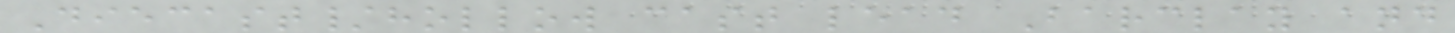Diecast/hollow cast lead Barclay and
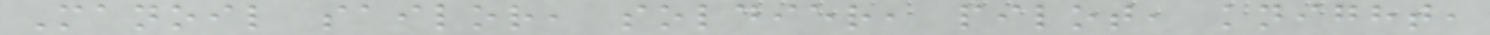Manoil sailor, soldier, pilot, knight,
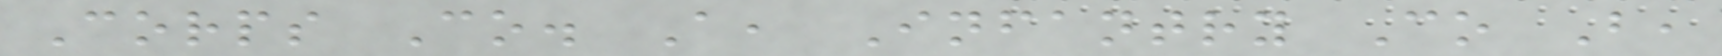Corps Co. A, Infantry Co B,
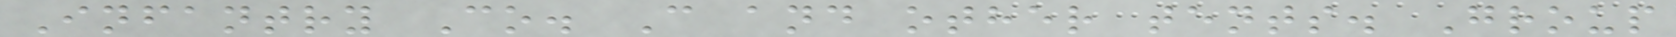Infantry Co. C and other tents. Group
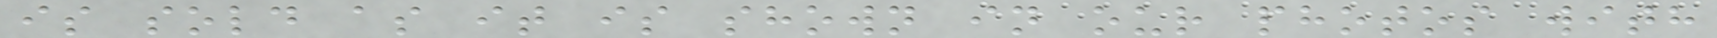is sold as it is shown in our photos with
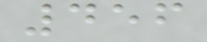456
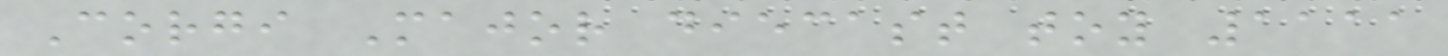Corgi Major diecast toy 1111
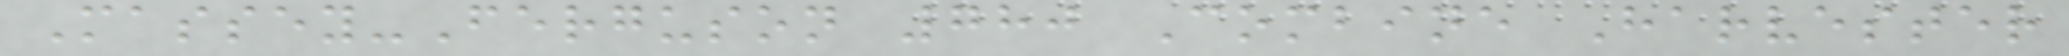Massey-Ferguson 780 Combine Harvester
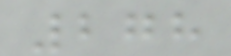278
